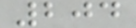204
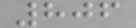806
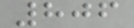806
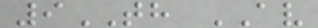9TH AV
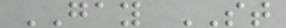GAY ST
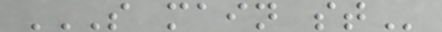S MAIN ST
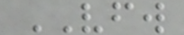VFW
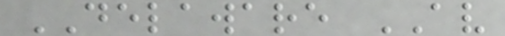DELAWARE AV
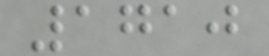1710
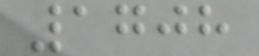1708
